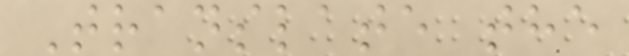Translate the
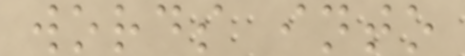words into
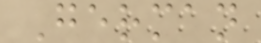German
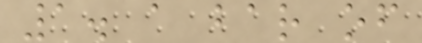1. a bar of
